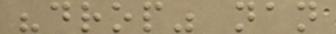"drop" nan
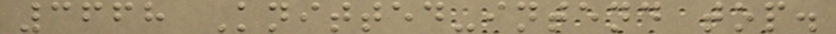3668 Knitted-intend top.
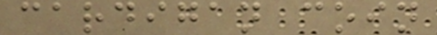cardigan coin
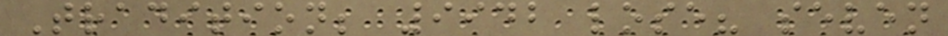Tradition; 9942 lose? seven
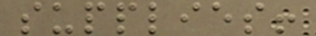supplies!
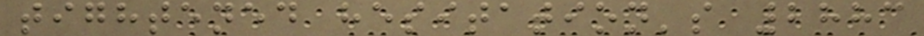tightened hesitation's 2883
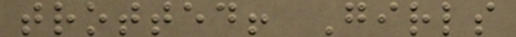trotted! Girls
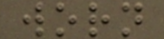worn
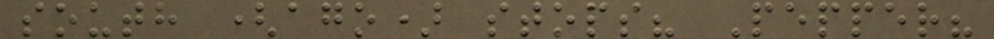south (ago) stops? Pepper?
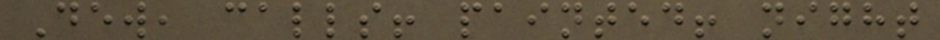Dew, calls! painted! night
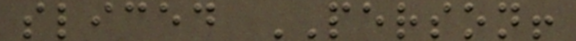sliced PERSON!
